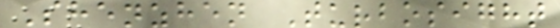Shenzhen Turbosight
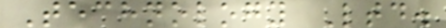Technology Ltd.
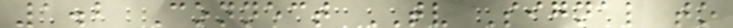1.2 Connect TV Signal to
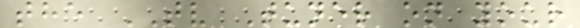the TV Tuner on your
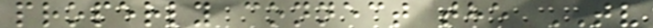properly connect the TV
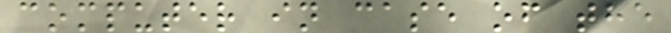computer in case of the
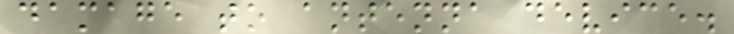damage to antenna device.
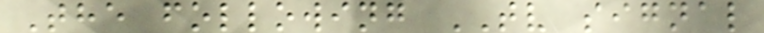The following TV signal
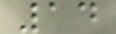14
